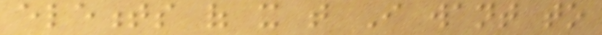elements of it that I want to
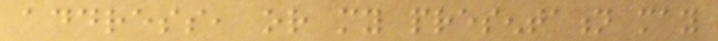address, or my presentation may
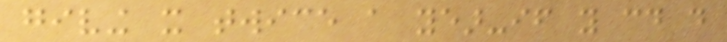giving it twice a year-if you could do
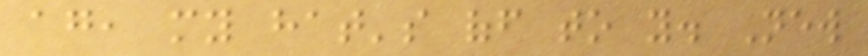again, my hat's off to you. New
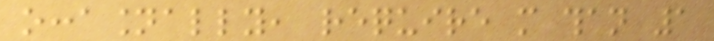occasionally, require more than 1
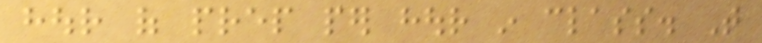hour of prep per hour in class. That
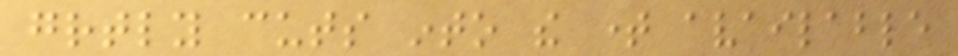greatly cuts into the time available
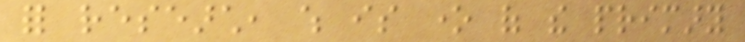for research, which is one of the primary
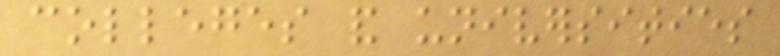colleges and universities
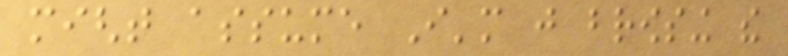might assume I'm just browsing the
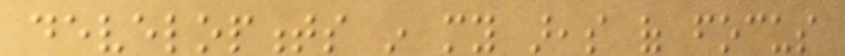developments in my areas of focus
